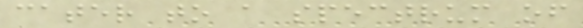cater to a spectrum of
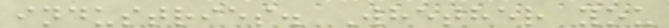industries. Whether you
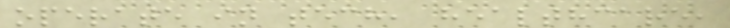operate in tech, healthcare,
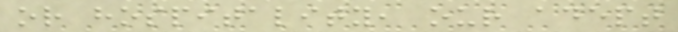or hospitality, our adept
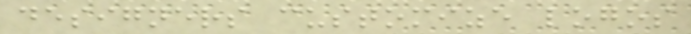designers customize logos
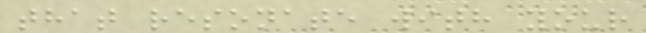that resonate with your
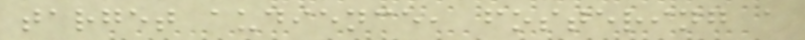target audience, fostering a
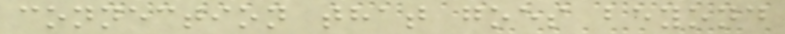connection that goes beyond
